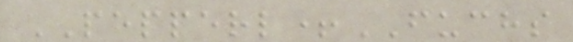PEPPERL+FUCHS
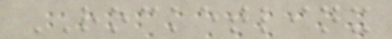ROCKETLINX
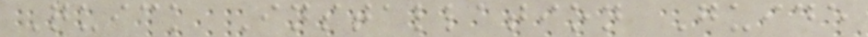Quick Installation Guide
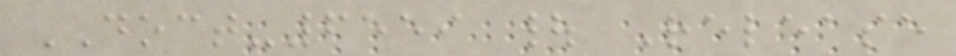DOCT-6559 | Release
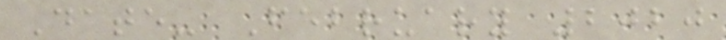Date- February 2020
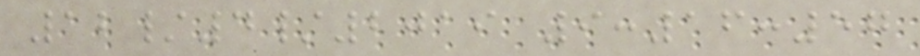12/4/2019 9:16:57
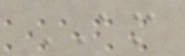AM
